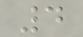4
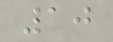10
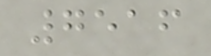7516
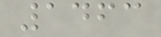1463
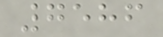7586
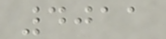4011
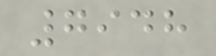7948
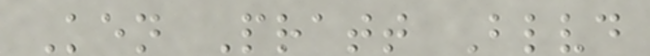Ken Pratt Blvd
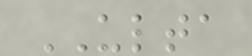ULTA
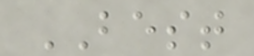BEST
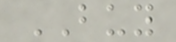BUY
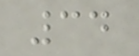34
